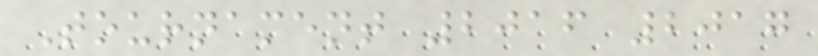Tournament 2016 2017
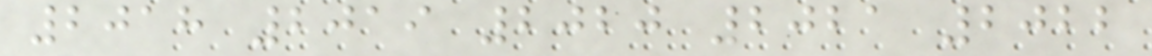2018 2019 2020 2021 2022
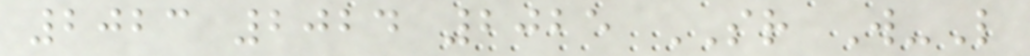2023 2024 2025 SR W-L
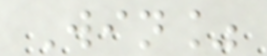Win%
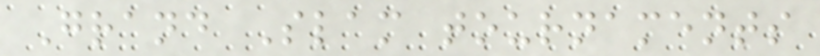Grand Slam tournaments
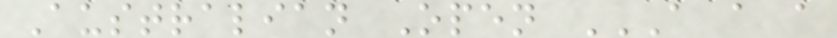Australian Open A A A
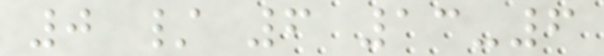0 / 6 13-6
